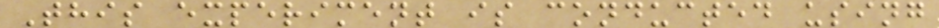This experiment is conducted using
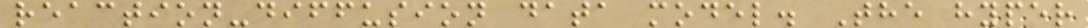reaction-diffusion data model. The hyper
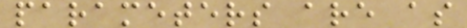parameters are as
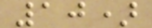10)
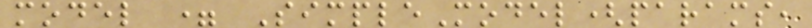model = SimpleModel(params,
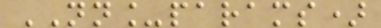NN_params)
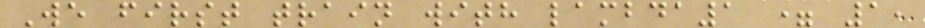We first train with lambda1 = 1,
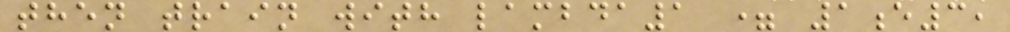then train with lambda1 = 1e3,
